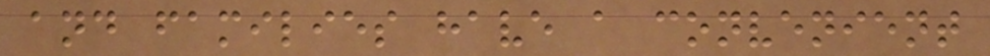and families have a convenient
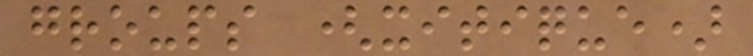groups (xitique)
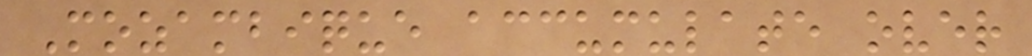Mozambique accumulate over
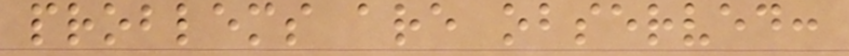problems are observed:
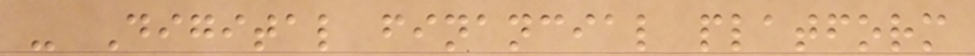- Digital financial platform
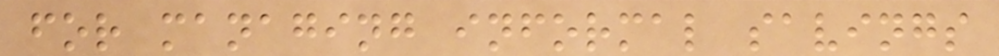for managing informal savings
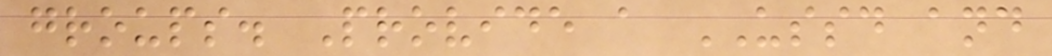groups. Provide a USSD and
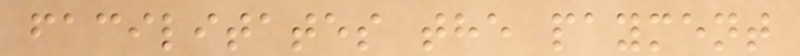facilitates the payment
